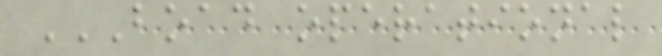BOAD OPERATIONAL
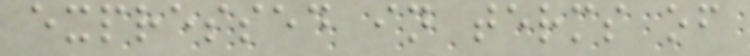expressed in terms of
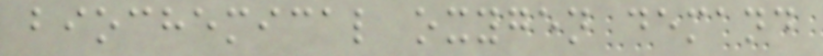biochemical oxygen demand
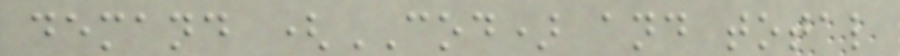demand (COD) and total
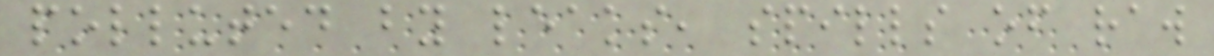polluted by leaks, spills of raw
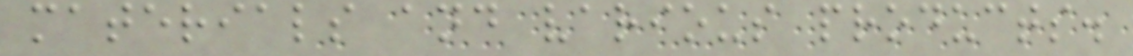materials and various products.
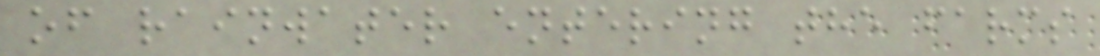of rainwater entering the farms
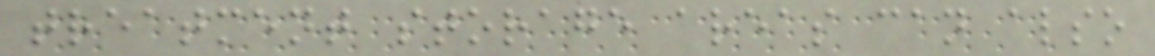treatment storage areas can also
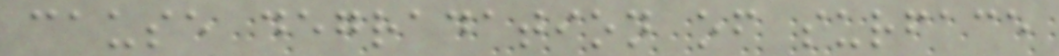cause degradation of surface
